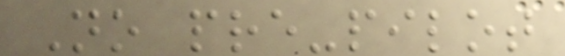No pre-pilot
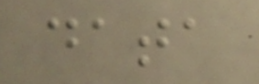data
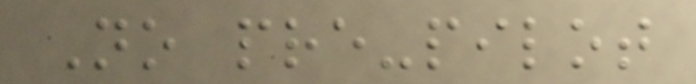No pre-pilot
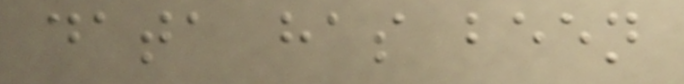data has been
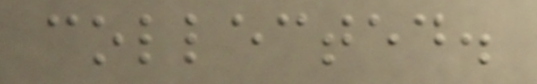collected.
